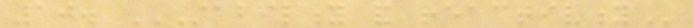10. STABILITY AND REACTIVITY
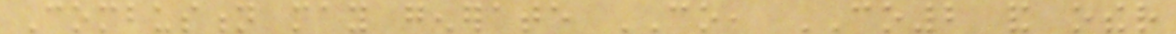Combustion may generate CO, CO2 and other
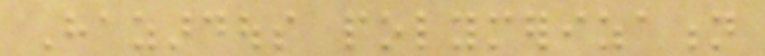Hazardous polymerization
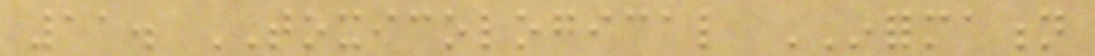11. TOXICOLOGICAL INFORMATION
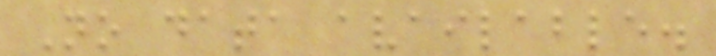No data available.
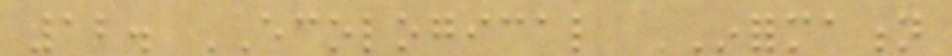12. ECOLOGICAL INFORMATION
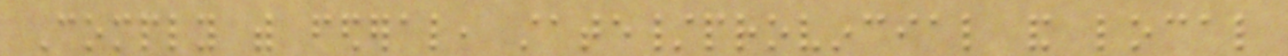Comply with federal, state/provincial and local
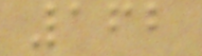162
